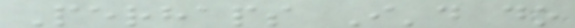Perhaps I'd do
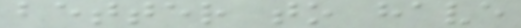better to have
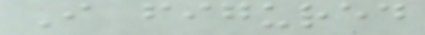I figured
